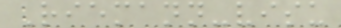Riemann-visu
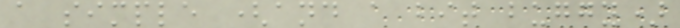a simple (and a bit buggy)
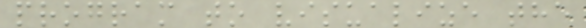program to visualize the
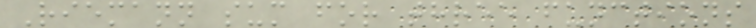Riemann sum for three functions
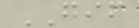GIF
